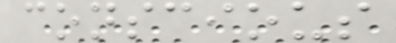conscious
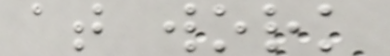at work
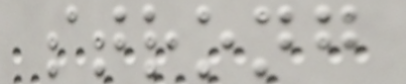strong
